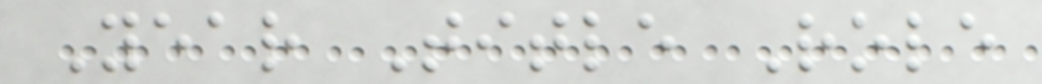Year Title Role
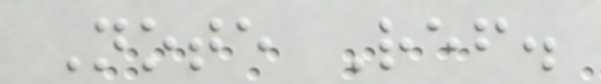Note Ref.
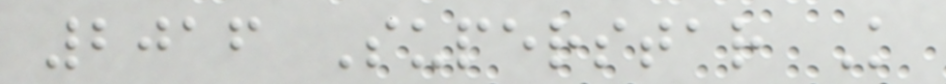2016 Superstar K
